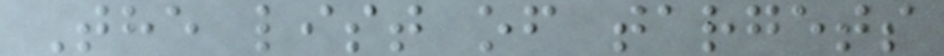The list of targets
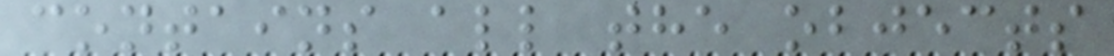contains all the objects
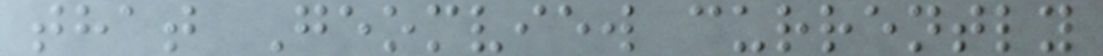that Geomview currently
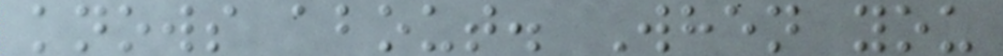knows about. When you
